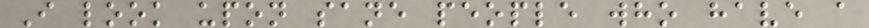I look upon sane people who have a
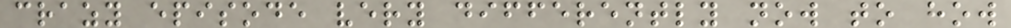crazy episode very differently now to how
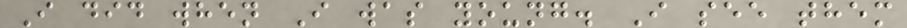I did when I was young. I see them
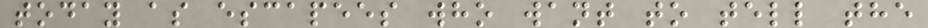today as escapees who want to tell the
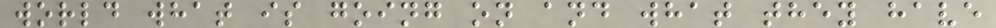world what is going on and what they have
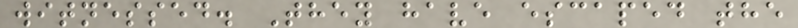witnessed. They have escaped the
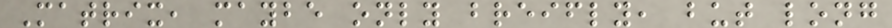Matrix, maybe only breifly, but long
